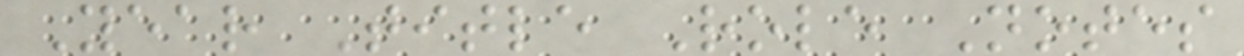Year Title Role Notes
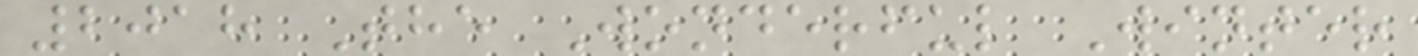2018 The Wonderful Winter
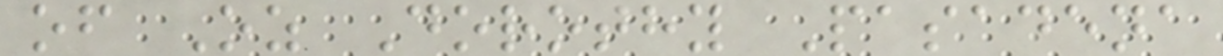of Oz Dorothy Pasadena
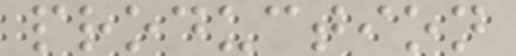production
